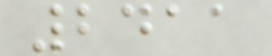2411
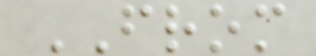FROM
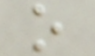o
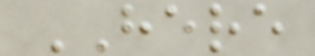HERE
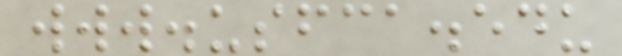www.usfca.edu
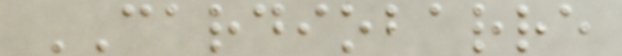CARDIOBARRE
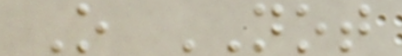O NOT
